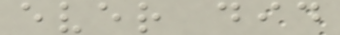ever did
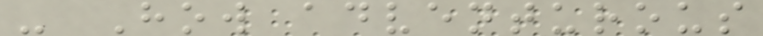- How adventurous
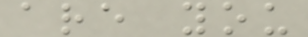are you
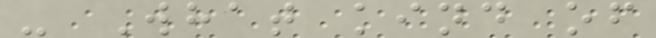- What kind of
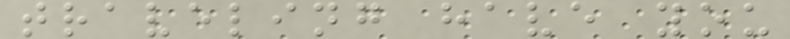traveling have you
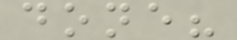done?
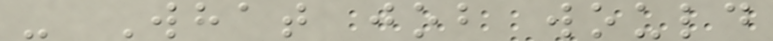- What job would
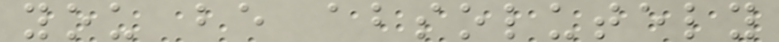you be absolutely
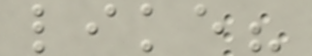like?
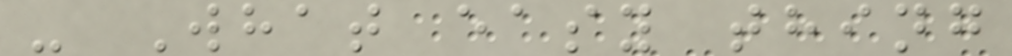- What easy thing
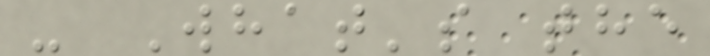- What's the
